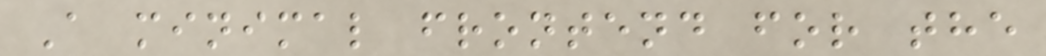A minimal frontend for the
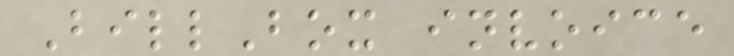BillBox invoice
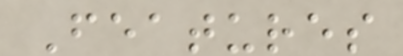Features
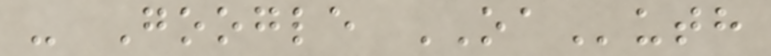- Google OAuth
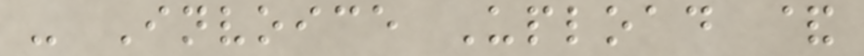- Invoice Upload &
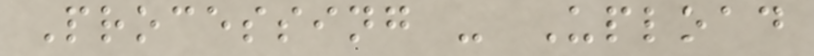Processing - Upload
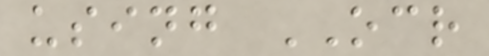using OCR
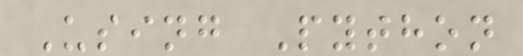Using Python
